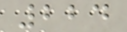224
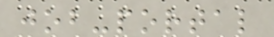job-portal
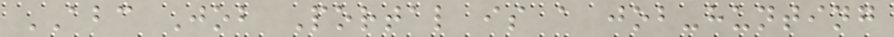ABC Job Portal is a job-hunting
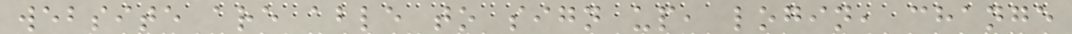website are able to sign up, login, change
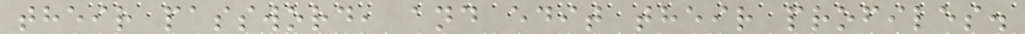their password, and edit their profiles.
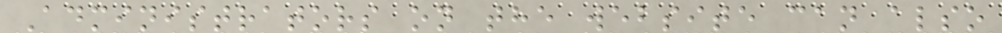Administrators on the website can also
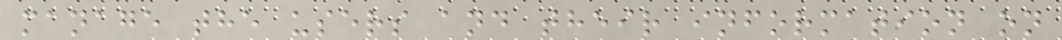manage the users and their information on
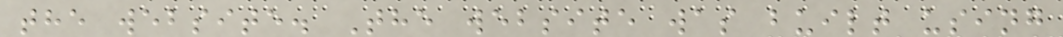the website. The website was built using
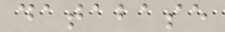database
